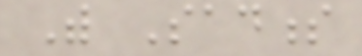With Sadness
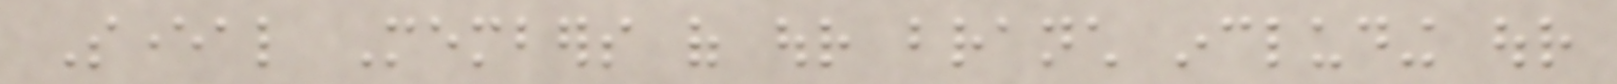Several Members of our branch including our
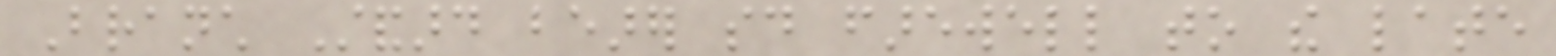Branch Standard bearer said farewell to the late
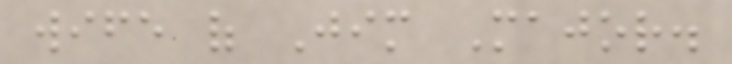wife of Jim Major.
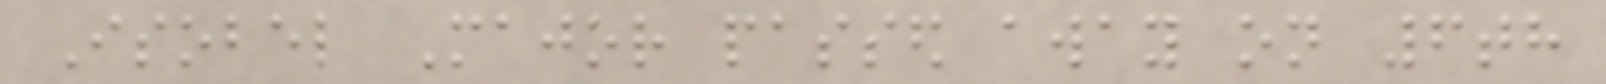Isobel Major passed away on 6th
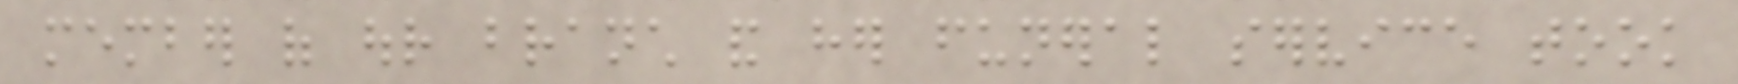member of our branch and her funeral service took
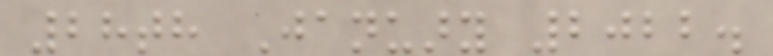28th January 2022.
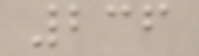236
